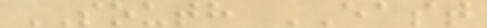SOUTH EAST
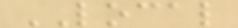LOCAL
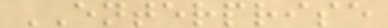ENTERPRISE
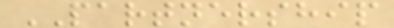PARTNERSHIP
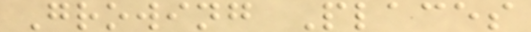Growing Places
